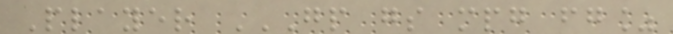Player GP GS MPG FG%
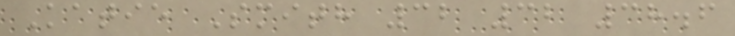Katie Smith 32 32 38.6
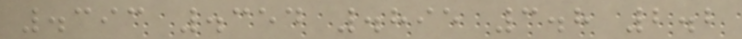.393 .354 .895 3.8 2.2
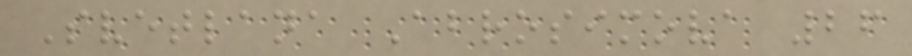Svetlana Abrosimova 26
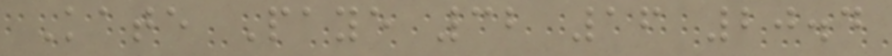Kate Paye 32 16 20.4
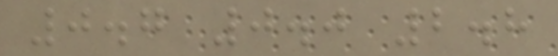0.7 0.0 2.8
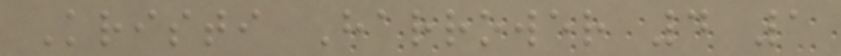Kristi Harrower 4 1
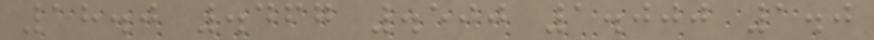18.0 .467 .500 1.000 1.0
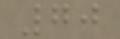70
